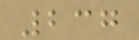237
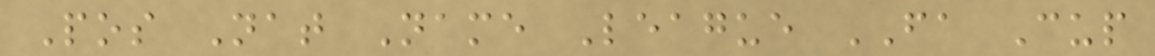Pos Nat Name League FA Cup
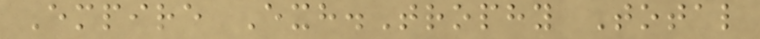Empire Exh.Trophy Total
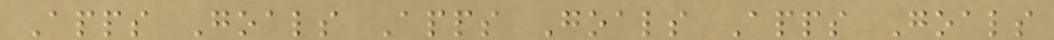Apps Goals Apps Goals Apps Goals
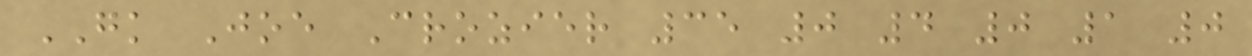GK Joe Crozier 35 0 4 0 1 0
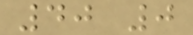40 0
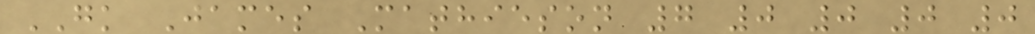GK James Mathieson 7 0 0 0 0
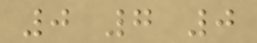0 7 0
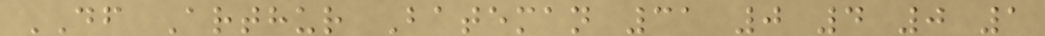DF Arthur Bateman 31 0 4 0 1
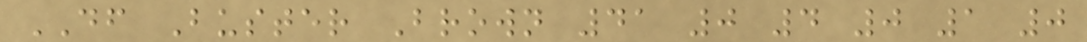DF Buster Brown 41 0 4 0 1 0
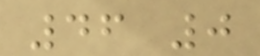46 0
